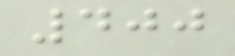400
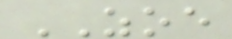ZOE
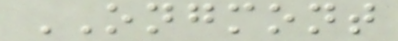ONGMONT
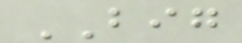BIG
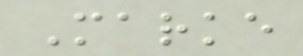Marke
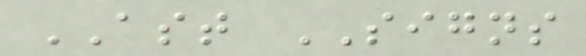AST SIGNS
